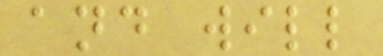and will
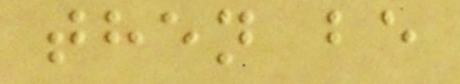then be
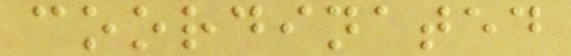coordinated
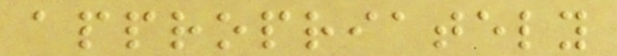appropriately
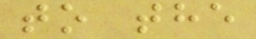to the
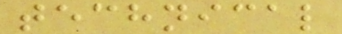technical
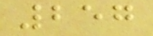257
